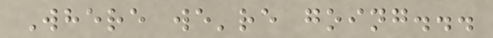Where we're going...
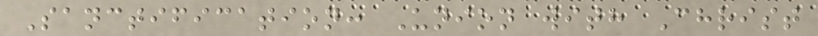Sanctification: Union with Christ
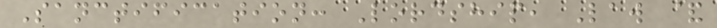Sanctification: Lordship, Law &
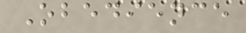Obedience
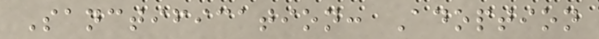Sanctification: Adoption
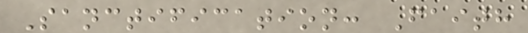Sanctification: Faith
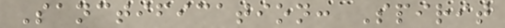Sanctification: Spirit
